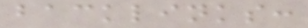backlinks:
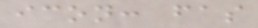icon: fas
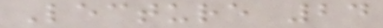Lecture 24
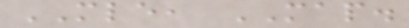MLE, MAP.
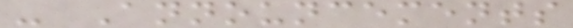- Announcements
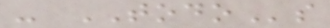- TODOs
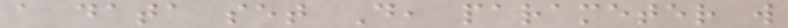a data set D, parameter w
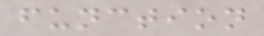function
